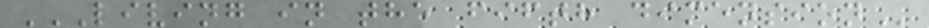LIVING IN THE FIFTH DIMENSION
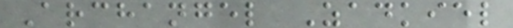Archangel Zadkiel
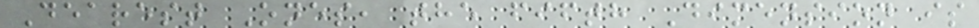Dearest Ones, the fifth Dimension is
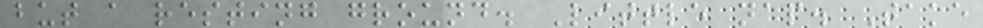but a resting ground. Little nap. Take
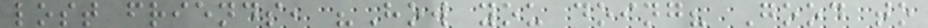lost friends, "How you doing? Good to
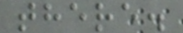there.
